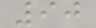90
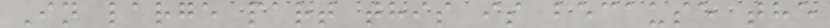In large part this is because the
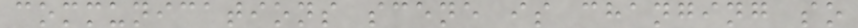communications scene is changing so
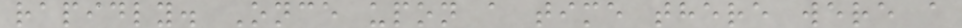rapidly. Once upon a time there were a
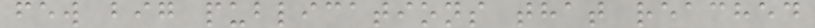few big publications that reached
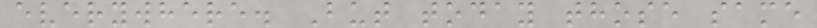everywhere. But today those same
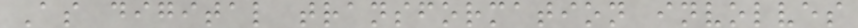As digital transformation involves
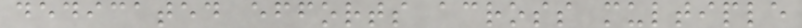dedicated efforts across multiple
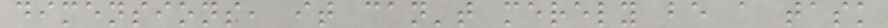dimensions, it can't merely be a task
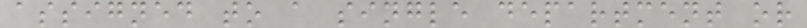assigned to a single department or
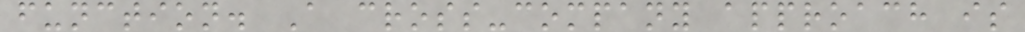function. A cross-company approach is
